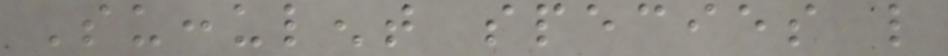Succulent species like
